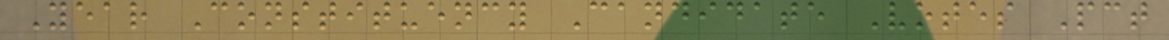Year Constituency Candidate Votes Pct
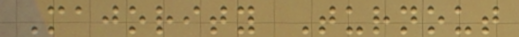Majority Turnout
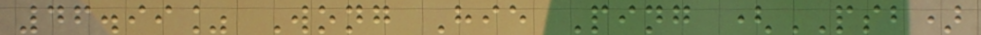46.99% Wong Hie Ping (PSB)
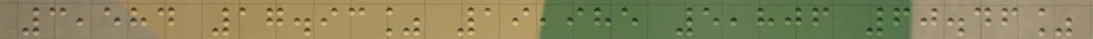3,584 17.93% 19,985 5,806 60.46%
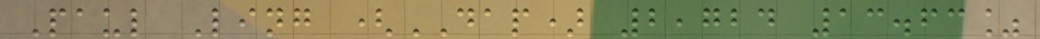Paul Ling (DAP) 2,724 13.63%
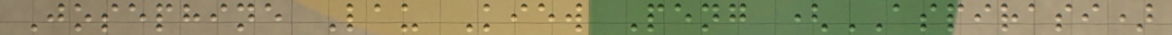Josephine Lau Kiew Peng (ASPIRASI)
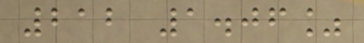212 1.06%
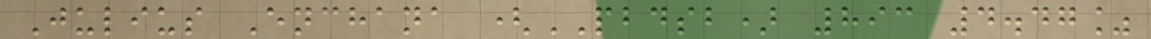Julius Enchana (PBDSB) 893 4.47%
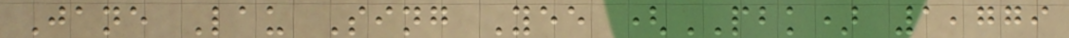Jane Lau Sing Yee (PBK) 1,779
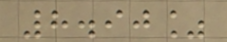8.90%
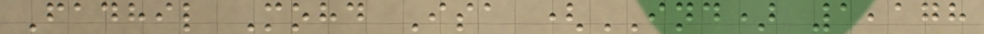Fadhil Mohd Isa (IND) 1,178
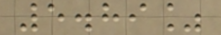5.89%
